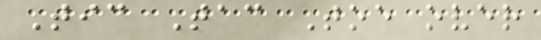Tic Tac Toe over
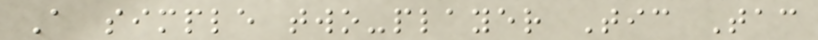A simple two-player Tic Tac
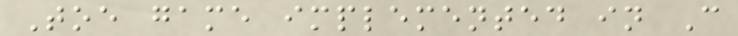Toe game implemented in C
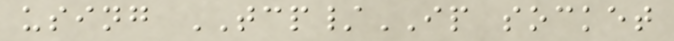using TCP/IP socket
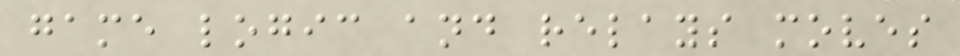game logic and relays moves
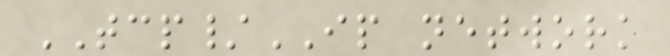TCP/IP network
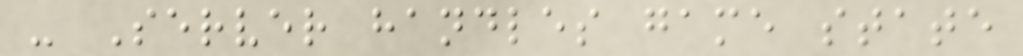- Server handles game state
